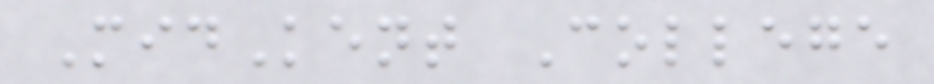MidKent College
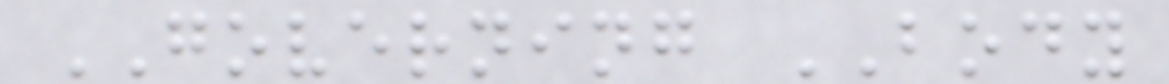GOVERNING BODY
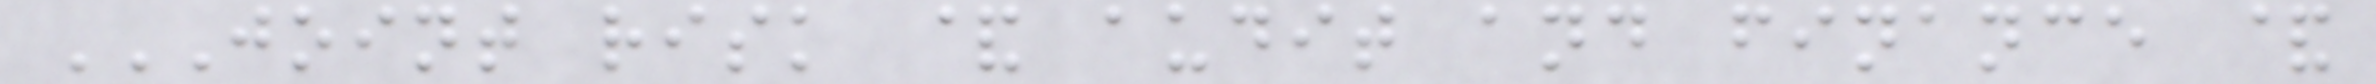JOINT RISK & AUDIT AND FINANCE &
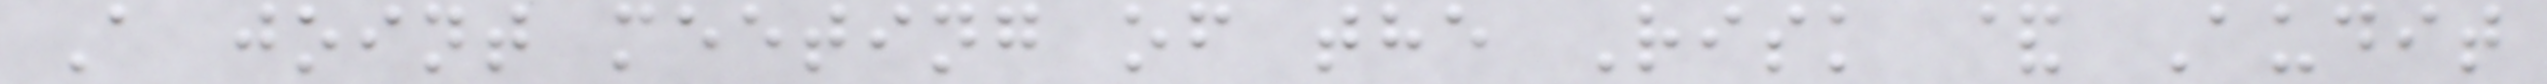A joint meeting of the Risk & Audit
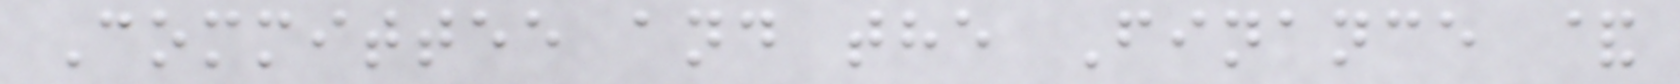Committee and the Finance &
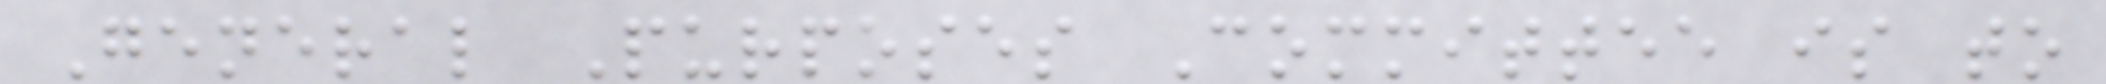General Purposes Committee is to
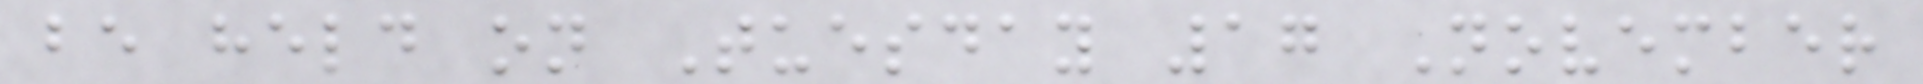be held on Tuesday 17 November
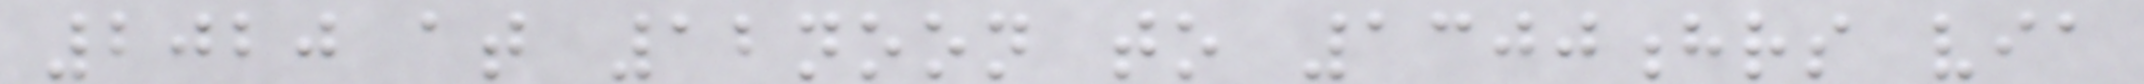2020 at 12noon to 1300hrs via
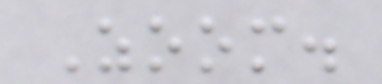Zoom.
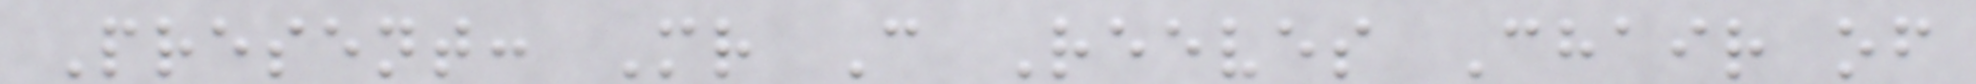Present: Mr C Reeves Chair of
